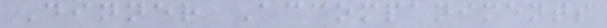Dinner Accompaniments
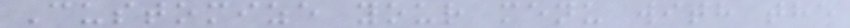Customize your menu with the
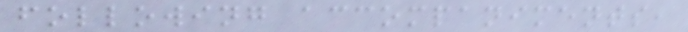following accompaniments,
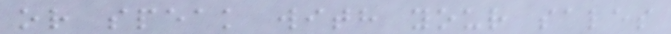or speak with your sales
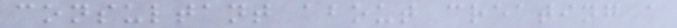consultant about creating a
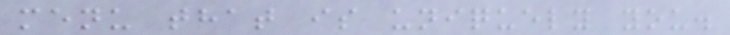menu that is uniquely you.
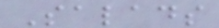Salads
